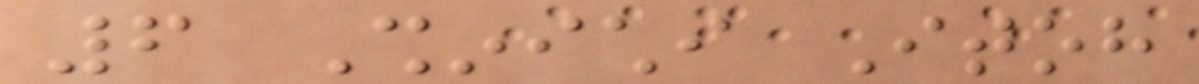6 Shinichi Itoh
